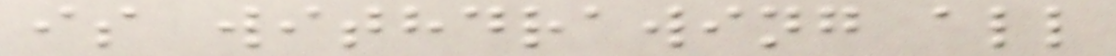is withdrawing all
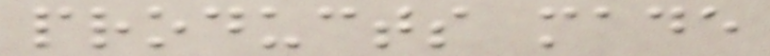products made
